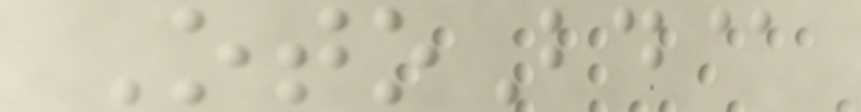OtoBd@
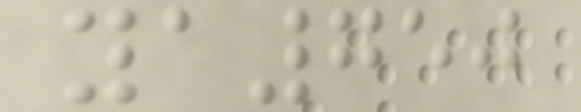ya750
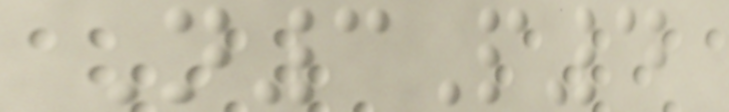N3P4
